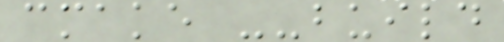cmake --build
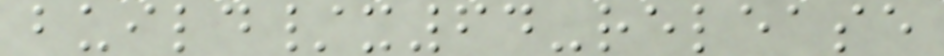build/x64-release
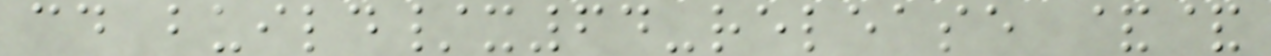cd build/x64-release &&
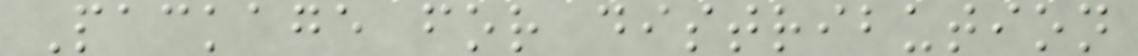Package for distribution
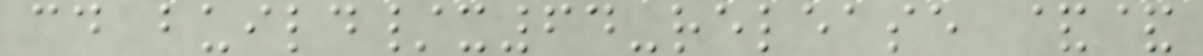cd build/x64-release &&
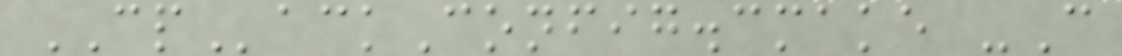CPackConfig.cmake -C
